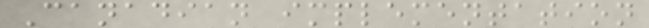Canadian implementation
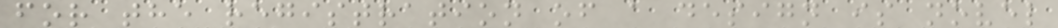for the registration of a design is novel
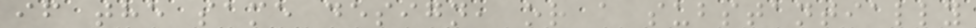if the same design, or a substantially
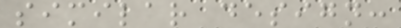similar design:
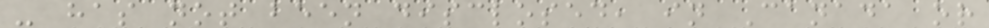- has not been disclosed, in Canada or
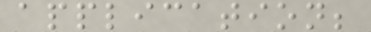application;
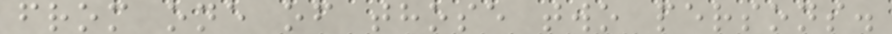from one of those two persons.
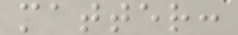matter:
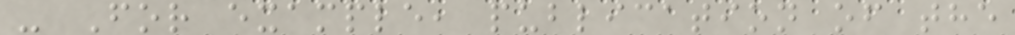- For example, publication of the
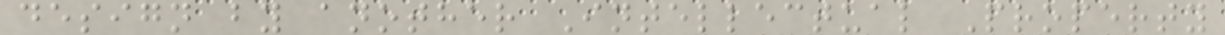design by another Intellectual Property
